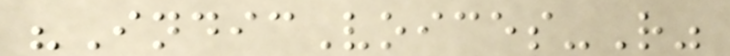"IndicVoices-R"
